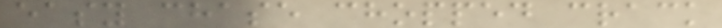easy chase chopped crack
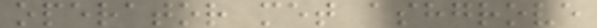operator met ashgrove
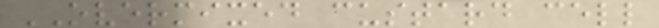OVERMIXED custard cell
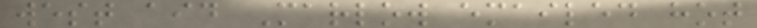west aid Marlow emailed hot
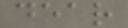dear
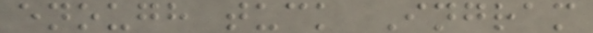enough tuck Ingram
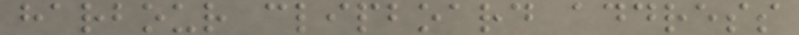harbour clipboard address
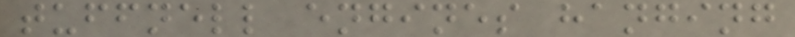tuffnell engines hanging
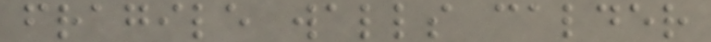fragile walls calder
